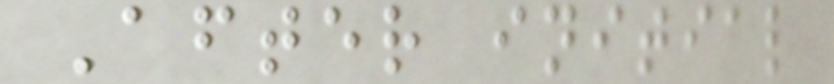After initial
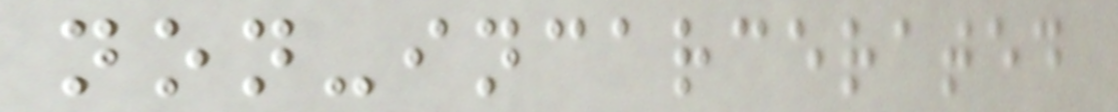non-incarcerated
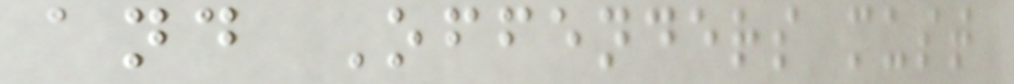and Offenders must
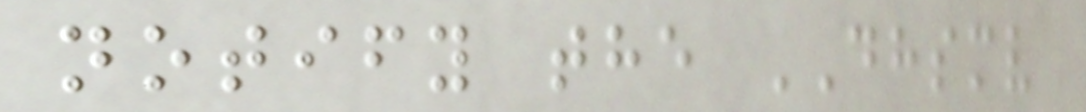notify the DHSMV
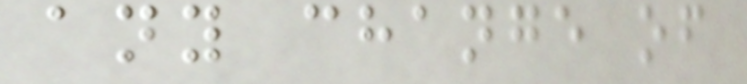any change of
